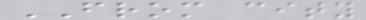FROM city
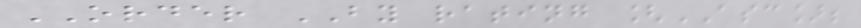ORDER BY rating [ASC];
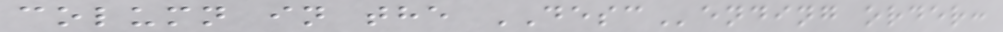column in the DESCending order:
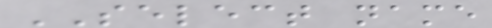SELECT name
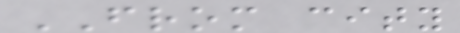FROM city
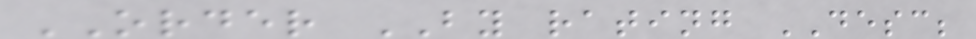ORDER BY rating DESC;
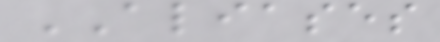ALIASES
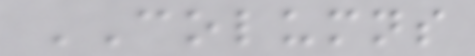COLUMNS
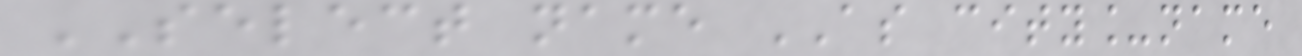SELECT name AS city_name
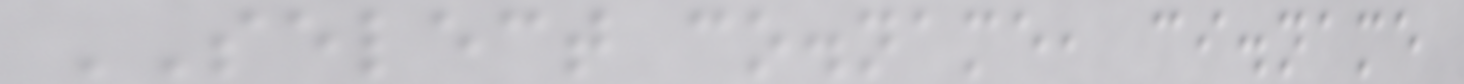SELECT co.name, ci.name
